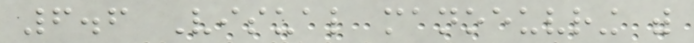6.6 Visual manoeuvring with
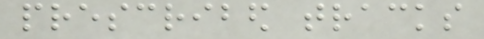prescribed tracks
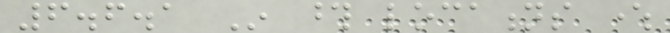6.6.1 In those locations where
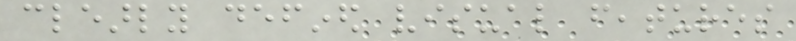clearly defined visual features
